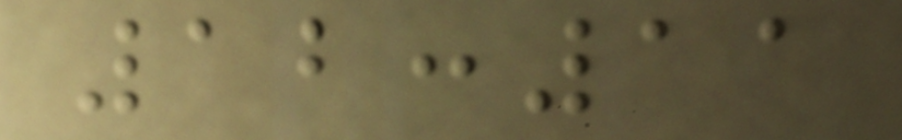12:11
